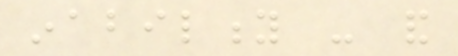inability - and
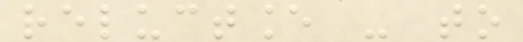reluctance - to
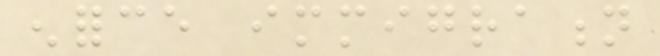enforce immigration
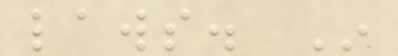laws. In
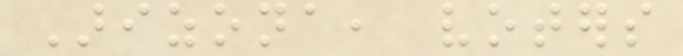Arizona, voters
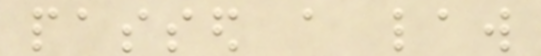passed a law
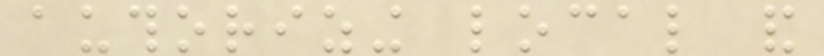authorizing local and
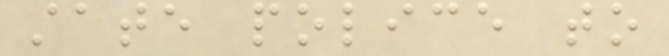state police to
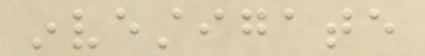investigate
